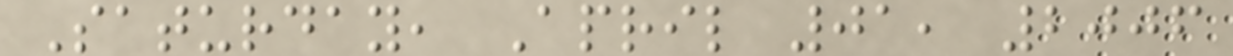Saturday, April 01, 2006
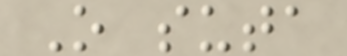O suta
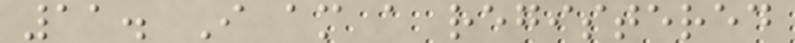11. I am a registered
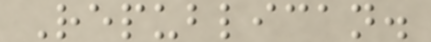Republican.
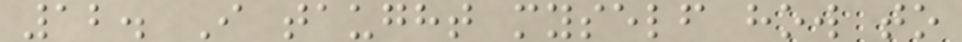12. I taught myself how to
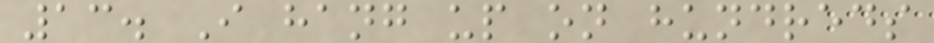13. I hang up on hundreds
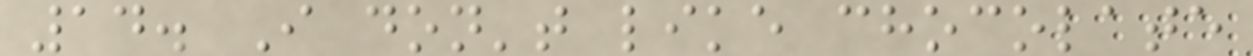14. I don't like chocolate
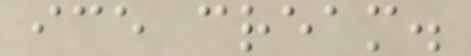ice cream.
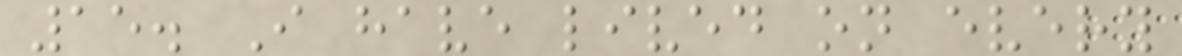15. I have lived on every
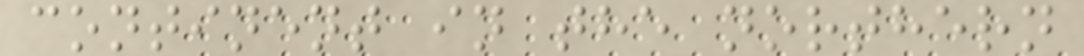continent in the northern
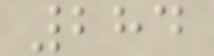284
